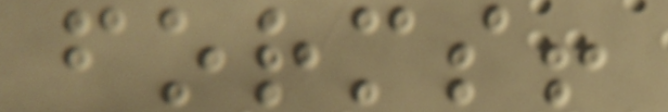forms!
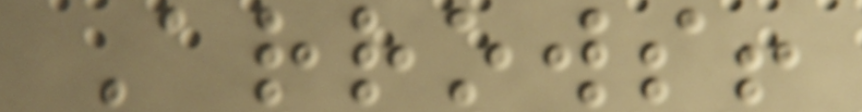Arrows!
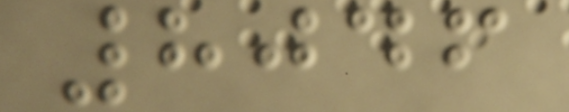8046
